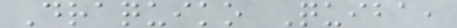Draquiko Quiba,
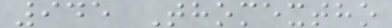945 Thomextho
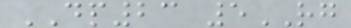DP23 5RG
